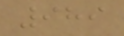989
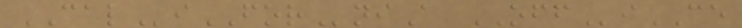CALiFORniA OFFiCE
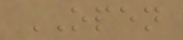OPEN
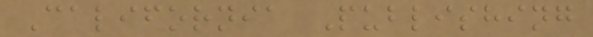California Publishing
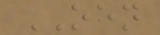OEN
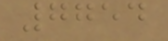7754
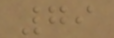79
